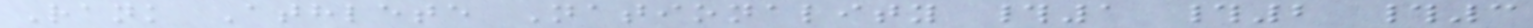Rank Athlete Nationality #1 #2 #3
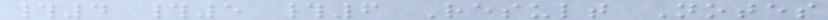#4 #5 #6 Result Notes
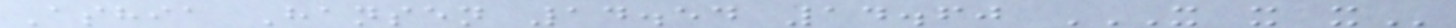Ashia Hansen 14.54 14.60 X X X
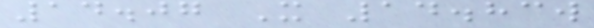14.07 X 14.83w
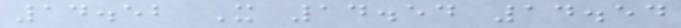14.52 X 14.54 14.54
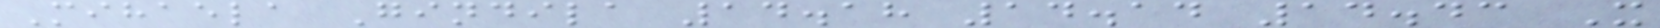Mihaela Gindila 14.18 14.14 14.43 X
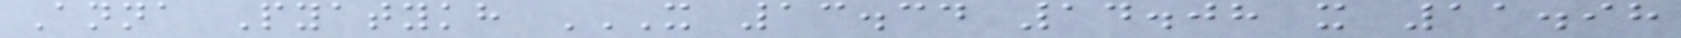Anna Pyatykh X 13.34 14.08 X 11.98
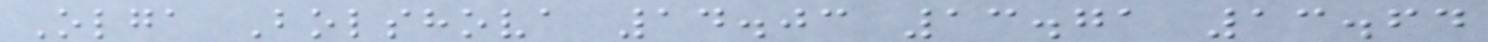Olga Bolshova 14.03 13.71 13.64
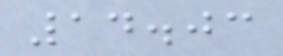14.03
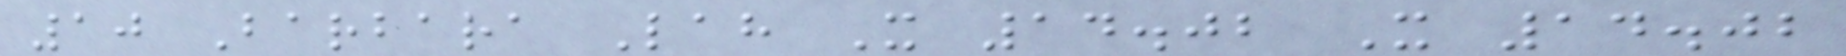10 Barbara Lah X 14.02 X 14.02
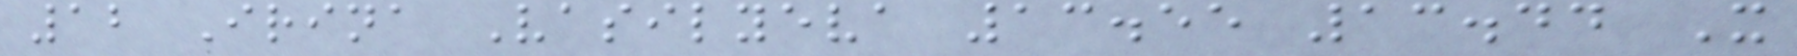12 Irina Vasilyeva 13.55 13.44 X
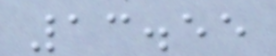13.55
